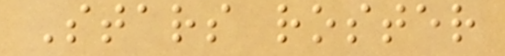Stars roster
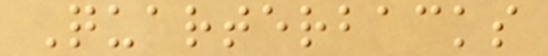Quarterbacks
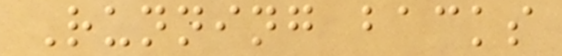Running backs
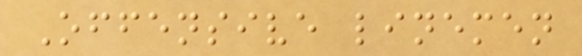Offensive linemen
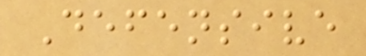Defensive
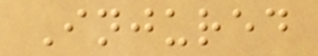Injured
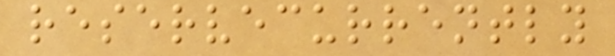reservecurrently
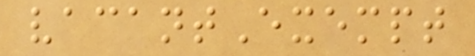vacantExempt
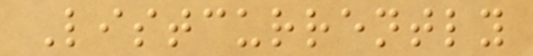Listcurrently
